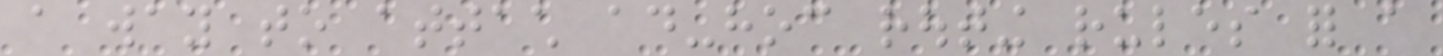a way to attach ad-hoc routing rules for a
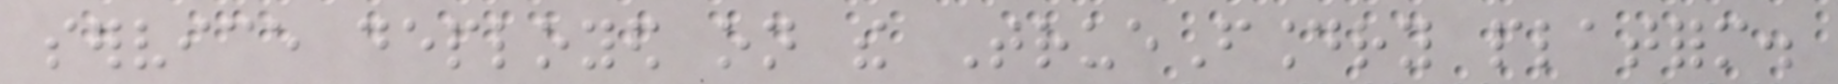service deployed on the TrueFoundry platform.
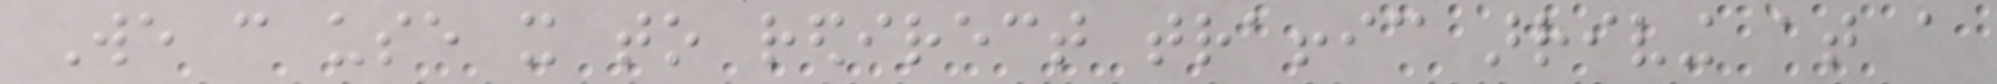We can use it to redirect traffic arriving at a
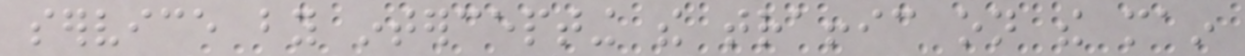service by intercepting the traffic on the main
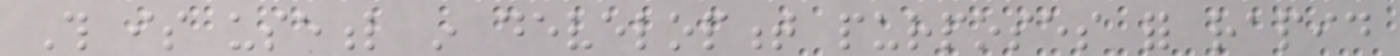This is useful in development purposes for rapid
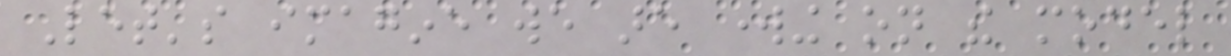Let's imagine we are working on the model
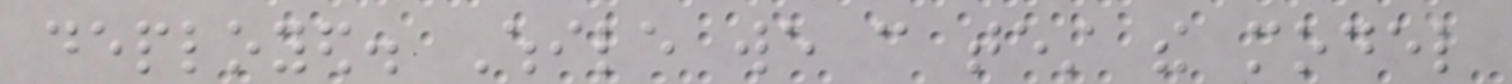deployed. While we can test the model
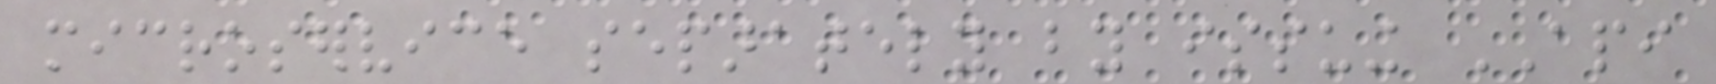microservice separately by issuing API
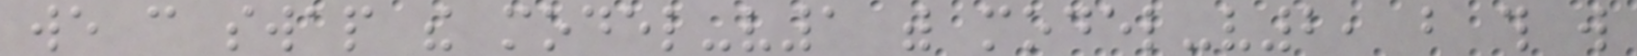we can swap the model-v1 with model-v2, but this will
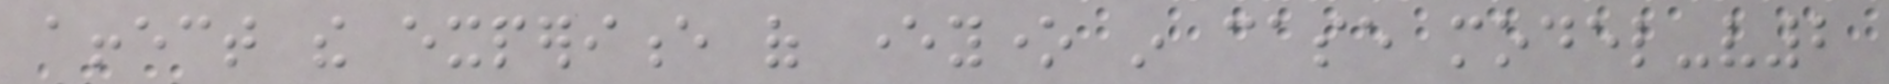affect the experience of everyone in case model-v2
